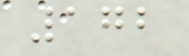172
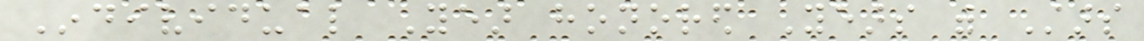Individual Year honored Years with Stars
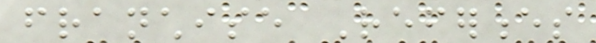franchise References
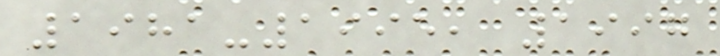1981-1995, 1997
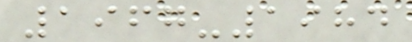1967-1984
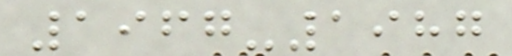1967-1987
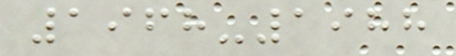1968-1988
